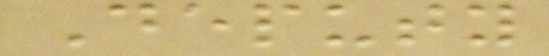Deputy
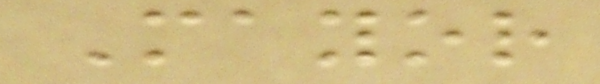Mayor
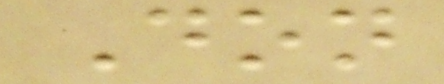Don
